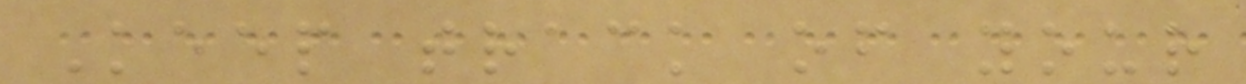Keep track of your
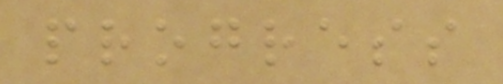progress
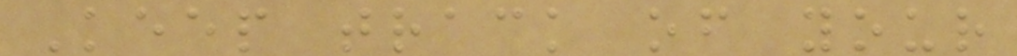Keep track of your
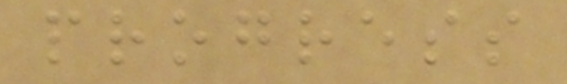progress
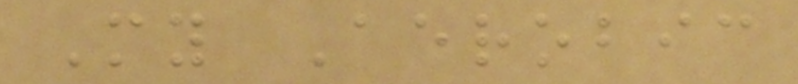My Aerobic
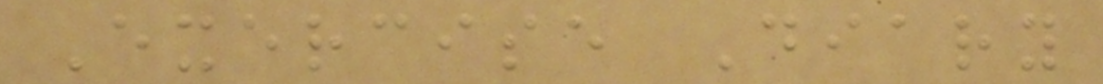Exercise Diary
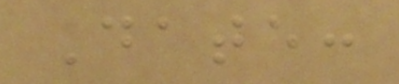Date:
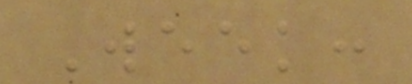Week:
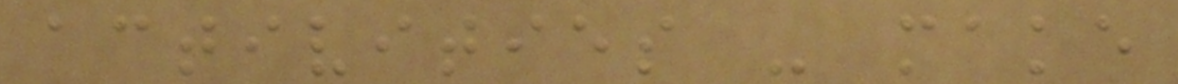activities - make
